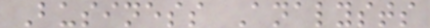Business Analysts
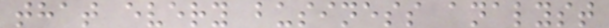that every business analyst
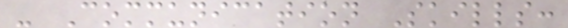- Communication Skills:
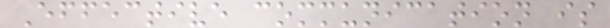Effective communication is
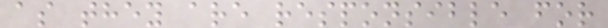as they are responsible for
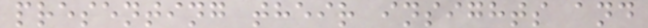presenting their insights and
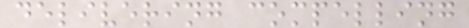delivering compelling
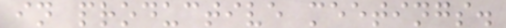in productive meetings.
